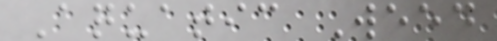Aquatic Weed
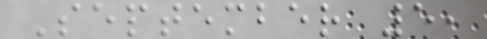September 5,
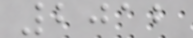2012
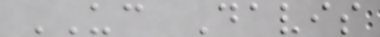UC Davis
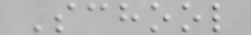School
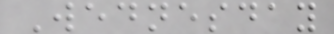Wednesday
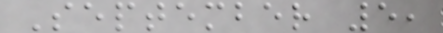September 5,
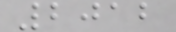2012
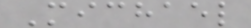Michael
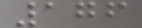176
